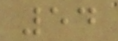54
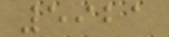5921
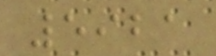5921
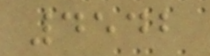4542
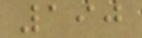190
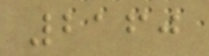2160
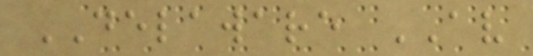DELAWARE AV
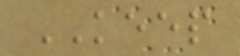KEEP
